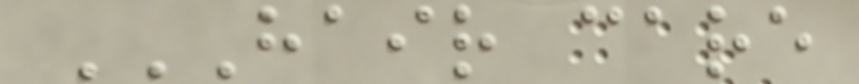HAIR CARE
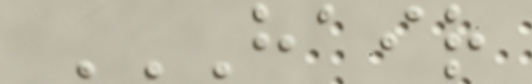HAIR
